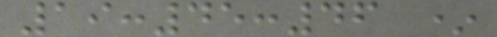19:45:46 *
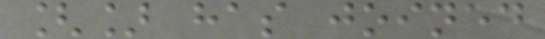[] has joined
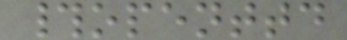#openttd
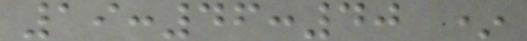19:46:40 *
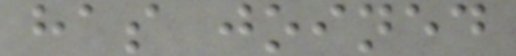has joined
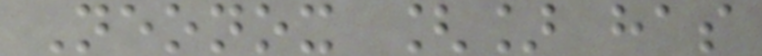Neonox [] has
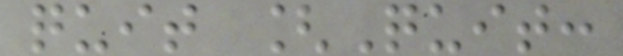quit [Quit:
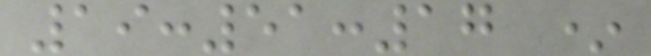19:51:17 *
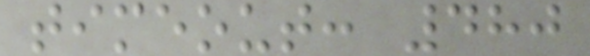timeout: 480
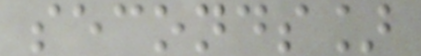seconds]
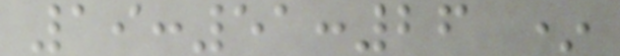19:51:26 *
